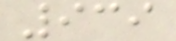939
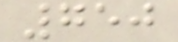750
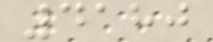4180
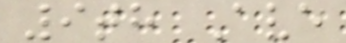9th Ave
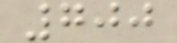700
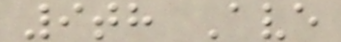9th Ave
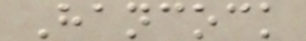Hancock
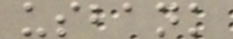usbank
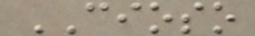CIOSO
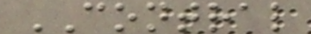CONTRAL
